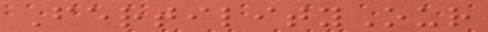FertilityOur
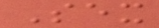Sex
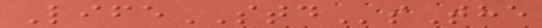LifeSTDsThe
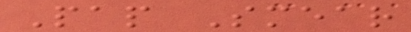Pap Smear
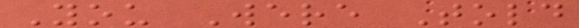You Were Told
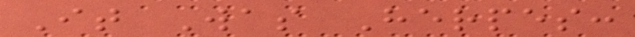It Was Herpes:
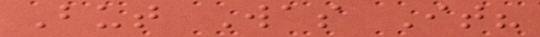But Was It?
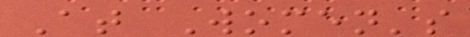At Women's
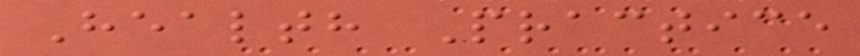Health Practice
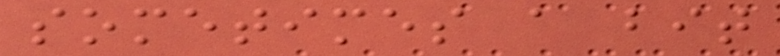sometimes a bit
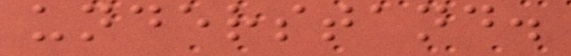understand.
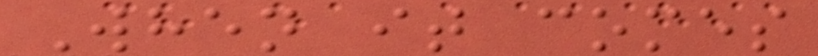When it comes
